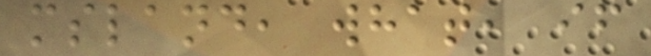msland, what, if
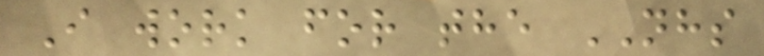I work for the NHS
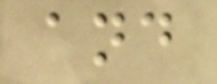and
